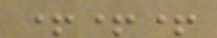+++
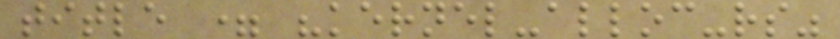title = "kernel-alloc-rs"
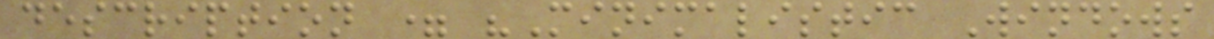description = "Minimalistic Windows
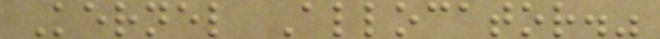Kernel Allocator."
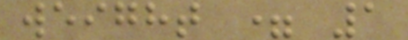weight = 1
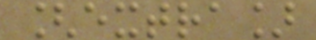[extra]
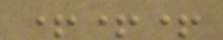+++
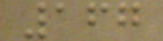167
